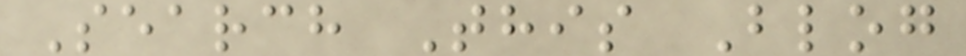Search This Blog
